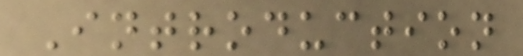Introduction
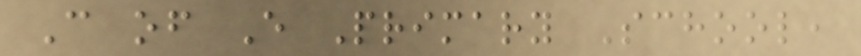C of E Primary School,
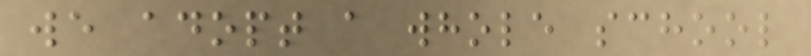we adopt a whole school
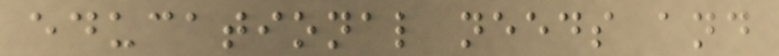educational needs and
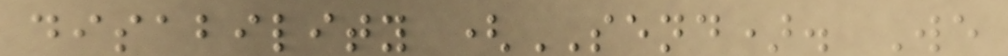disability (SEND). We
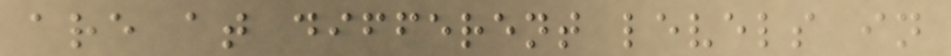are at different levels in
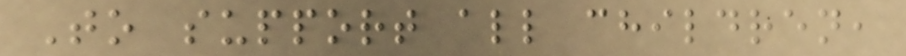To support all children,
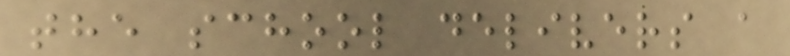the school delivers a
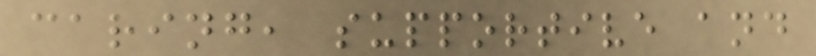caring, supportive and
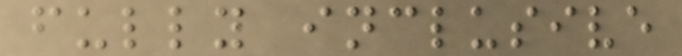fully inclusive
